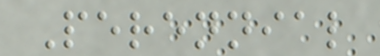Perennial
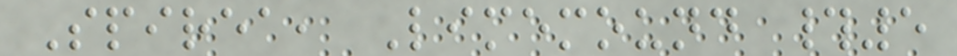Spirea, Limemound #5
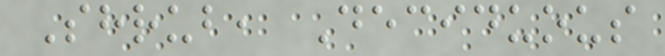Shrub, Deciduous
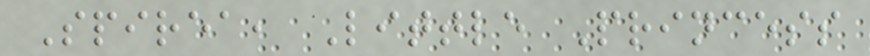Spirea, Little Princess
